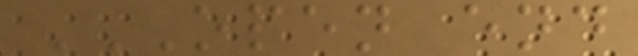OPEN END
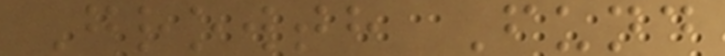Growth Fund
